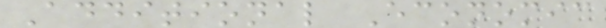Additional Economic
